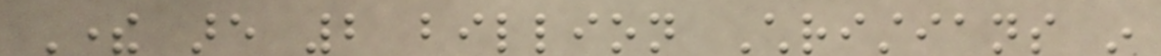There are 2 billion Christians in
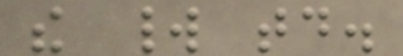the world today.
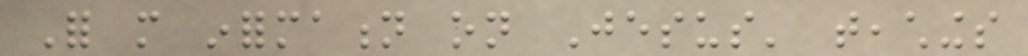For more information on Jesus' teachings
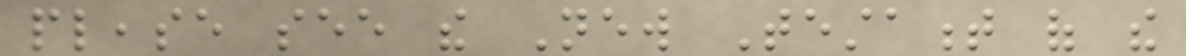please see the New Testament of the
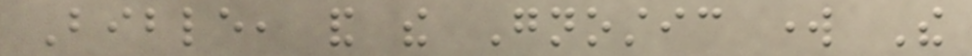Bible, and the Gnostic work The
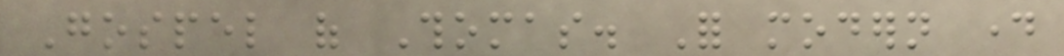Gospel of Thomas. For modern day
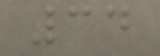34
